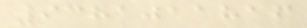9381011816
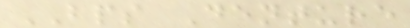BPS Denture
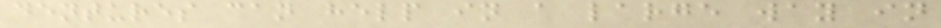dentures can help in a large way in
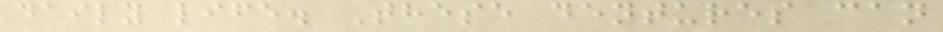daily life. These dentures can
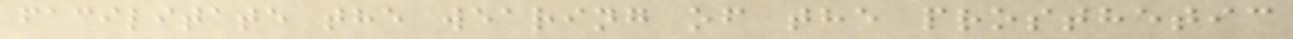facilitate the wearing of the prosthetic
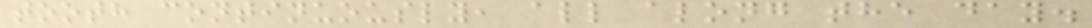tooth continuously, all along the day.
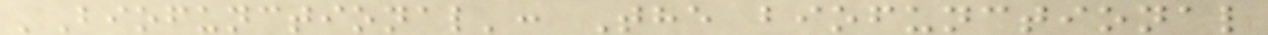'Biofunctional': The biofunctional
